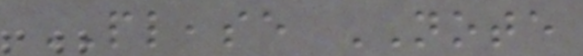PLEASE NOTE
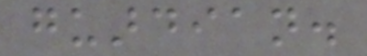guardian.
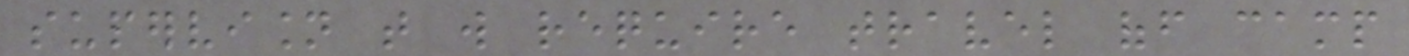supervision that will require travel off camp
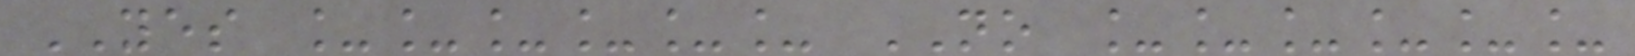YES ______ NO ______
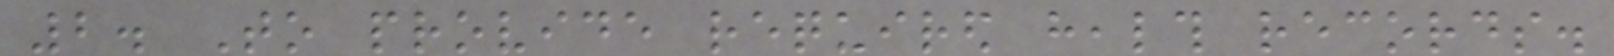2. To provide required health records.
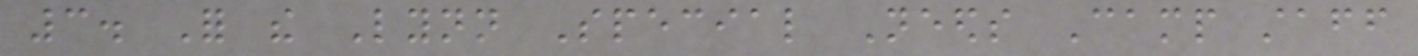3. For the Lynn Special Needs Camp staff
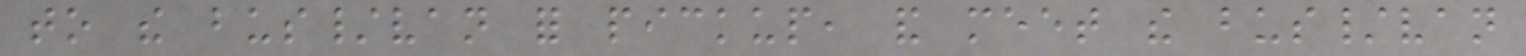to the bus/van for pickup, and meet the bus/van
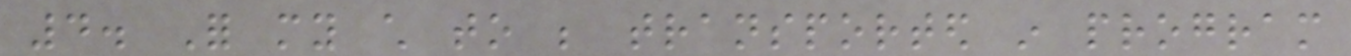4. For my child to be transported in program
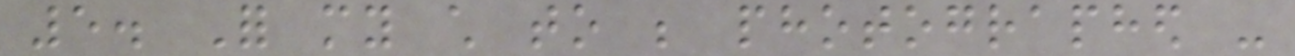5. For my child to be photographed -
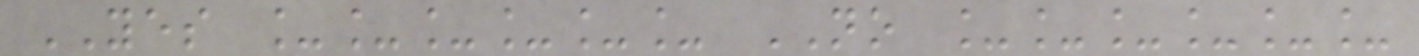YES ______ NO ______
